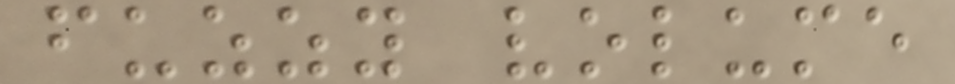fuzzy volume
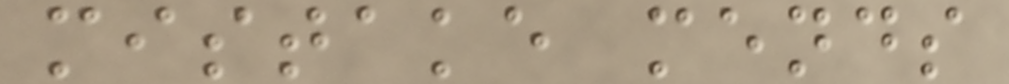mistake mends
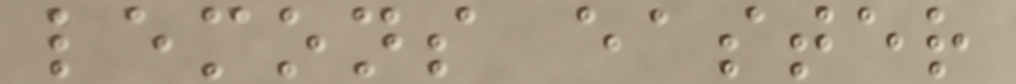lemons easter
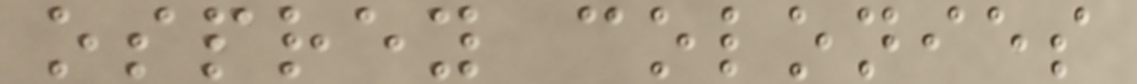osprey colonies
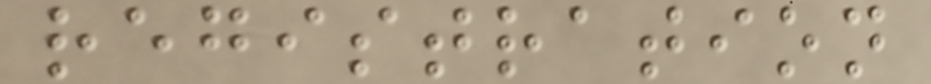registration
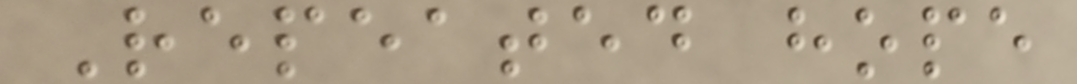Repeated hope
